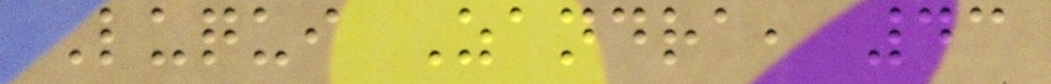Luqui Zandra, 43
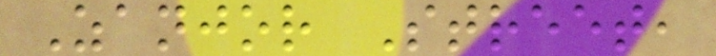Zanjor Street,
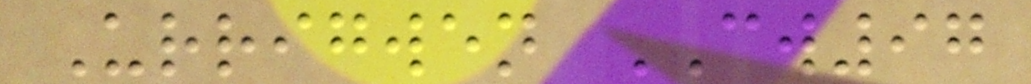Urrigwen CW97
